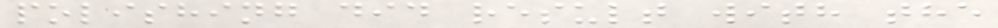polishing did result with the
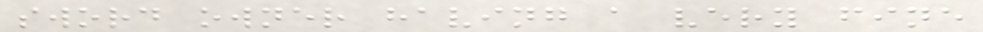sword owner having a very fine
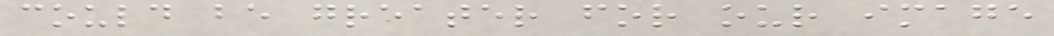could be greater for our image
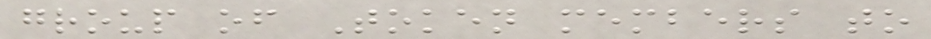group of Token members to
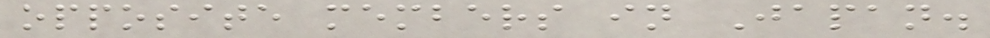opposite members in Japan.
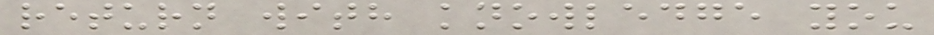return with knowledge you
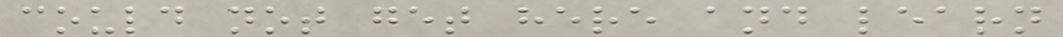could not get here and learn
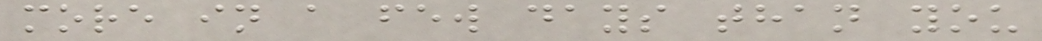more in a few days than you
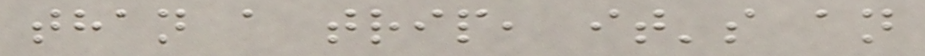than a trip, it's an
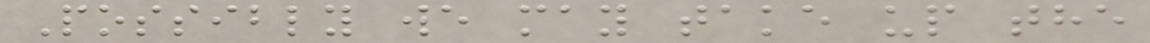Possibly we may take up the
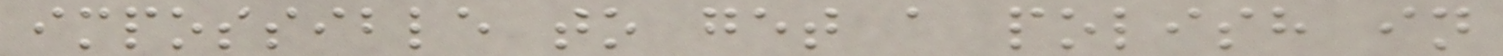impossible to get a polish in
